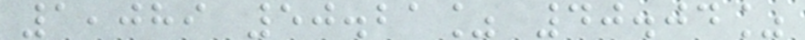1,089 50.21% 40.04%
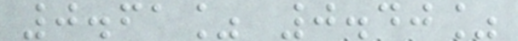0.61% 0.40%
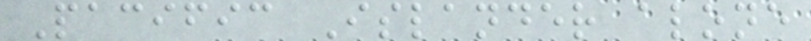Pacific Islander alone
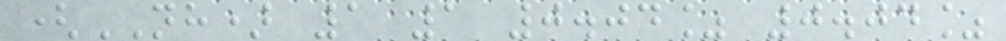(NH) 1 1 0.04% 0.04%
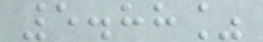5.88%
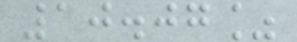10.07%
